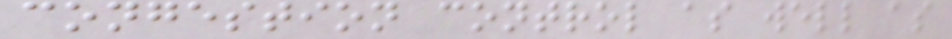congestion control as well as
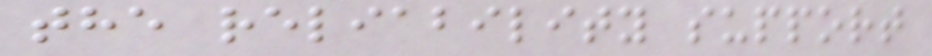the reliability support
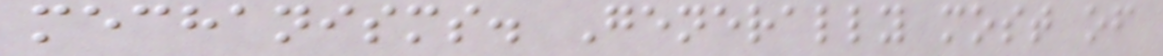mechanisms. Generally most of
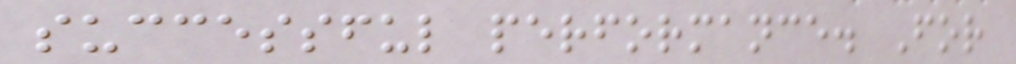successful performance. For
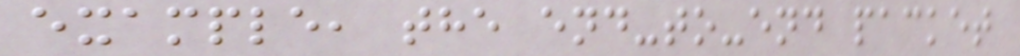example, the end-to-end packet
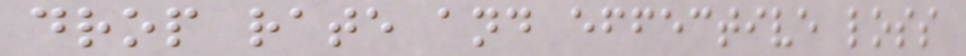drop rate and effective loss
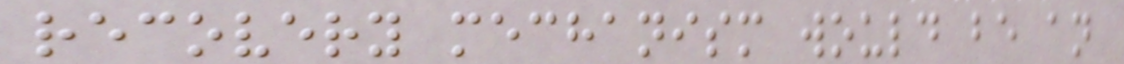recovery mechanism would be an
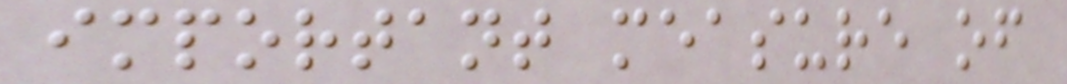important measure of
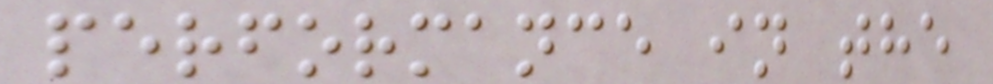performance in the
